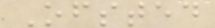Ofsted
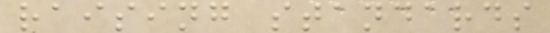raising standards
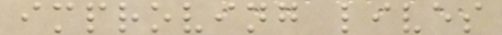improving lives
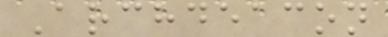Archdeacon
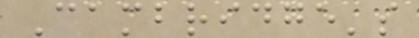Cambridge's
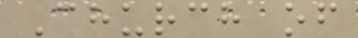Church of
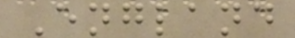England
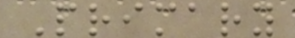Primary
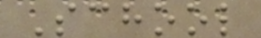School
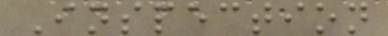Inspection
